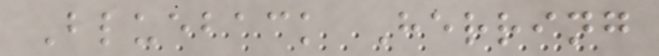Blueback Herring
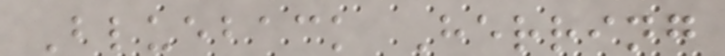Blueback Herring
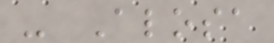- Alosa
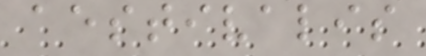aestivalis
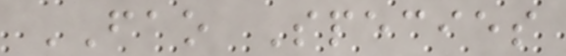FAO Species
